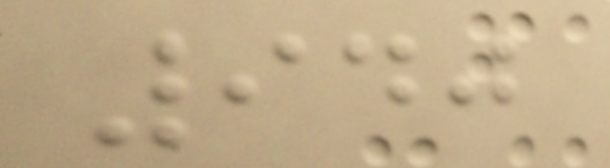940
